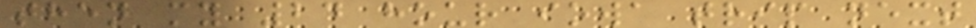then my 24 hour iowa trip next
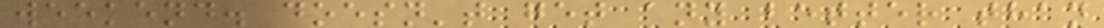weekend. doesn't get any better than
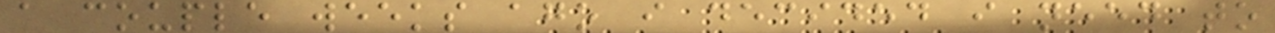a couple weeks ago i decided i need to
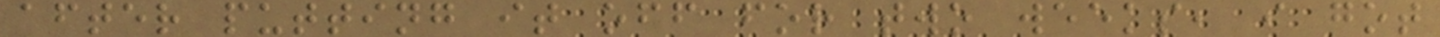after putting it off for two weeks, i got
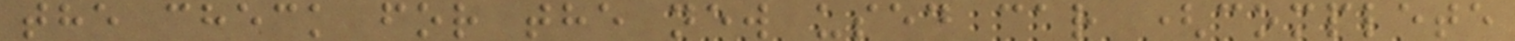the check for the new used car (complete
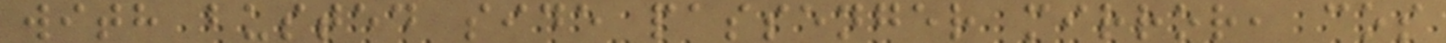with busted side passenger mirror, cos
